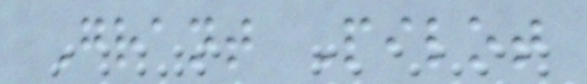Grant Pilot
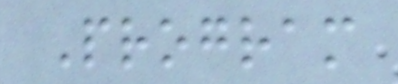Program
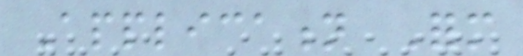Application Form
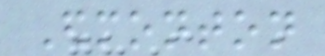Edmonton
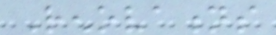Renovations
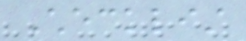Checklist
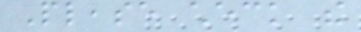Please check the
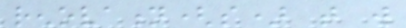renovation(s) that will
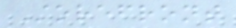Storefront
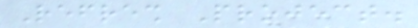Refresh Project.
